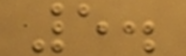5.
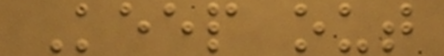Keep out
